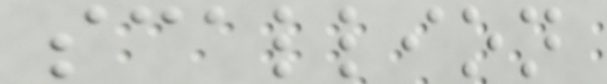scallion
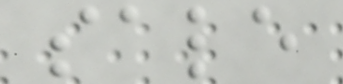sale
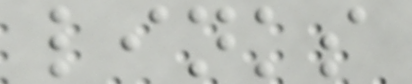links
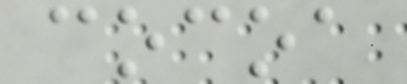cocoa
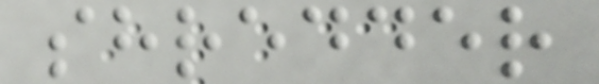shredder
